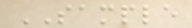SAMPLE
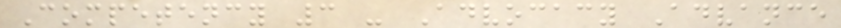Competency 3 - Advocacy Advance
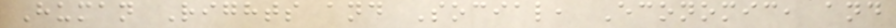Human Rights and Social, Economic, and
